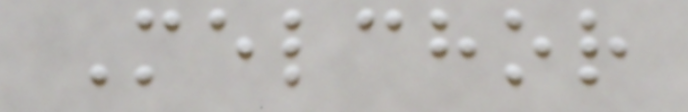Melchor
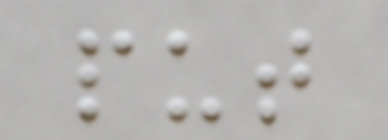put
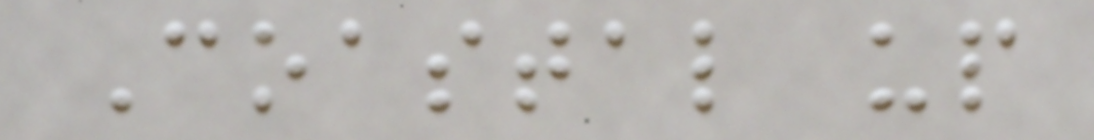Coastal up
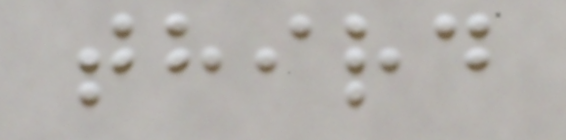third
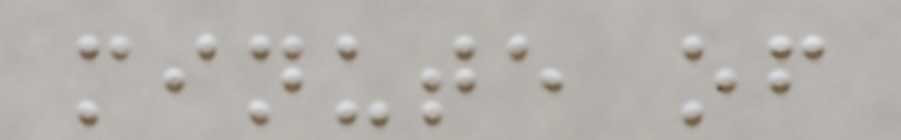minute of
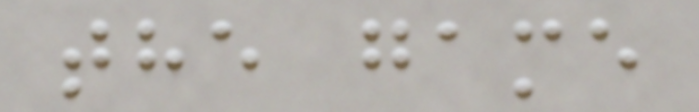the game
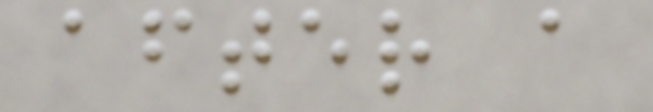after a
